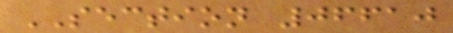SECTION 06610
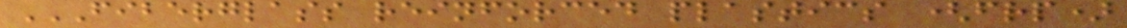FIBERGLASS REINFORCED PLASTICS (FRP)
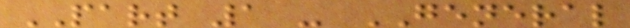PART 1 - GENERAL
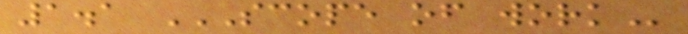1.1 SCOPE OF WORK
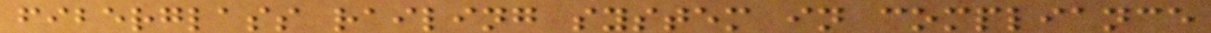fiberglass railing system in compliance
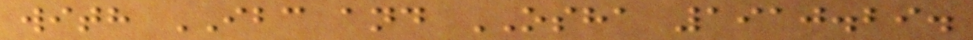with IBC and OSHA 1910.29.
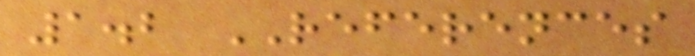1.2 REFERENCES
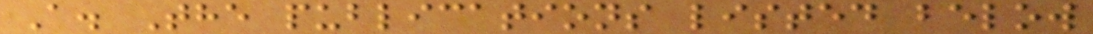A. The publications listed below
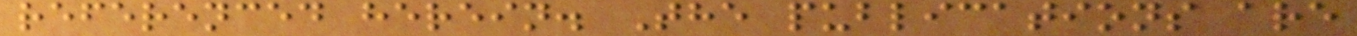referenced herein. The publications are
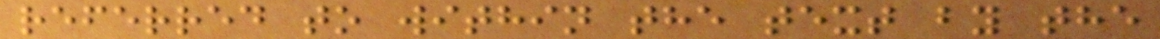referred to within the text by the
